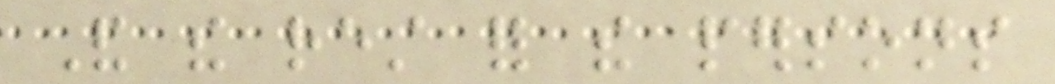And the rest for the persons
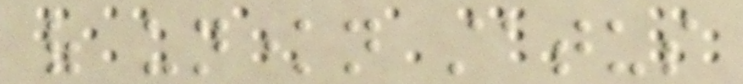of unknown status
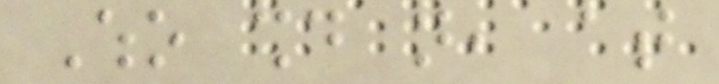Who should not, at
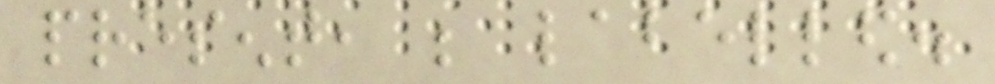present, be labelled.
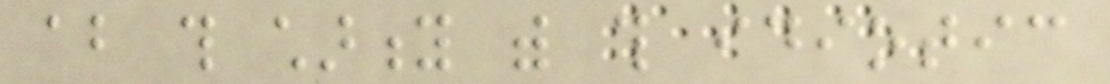about this charity with this idiotic
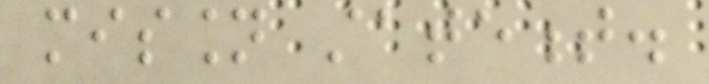mission statement.
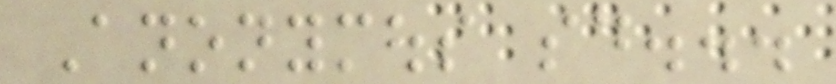Anonymous said...
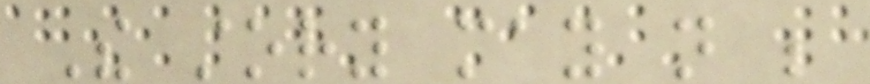The story may not be
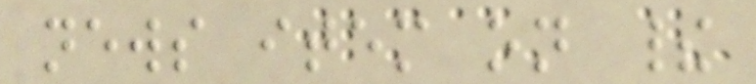news item on their
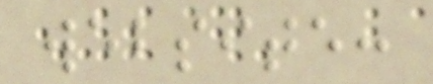website:
